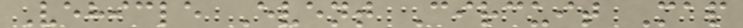Vehicle Event Circuit Map
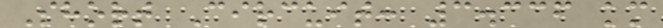Short Circuit: 3.336 km
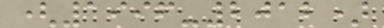(1996-2012)
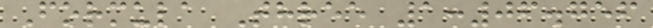Formula Three 1:06.756
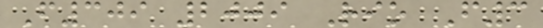F309 2009 Rio F3
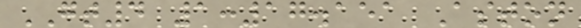GT4 1:17.151 Aston
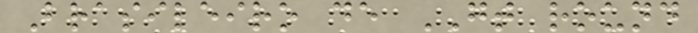Brasileiro de GT round
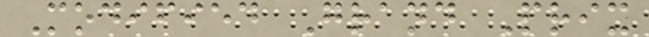Modified Grand Prix
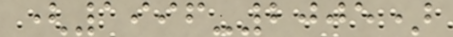(1996-2005)
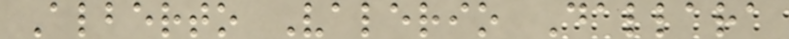Alberto Valerio Dallara
